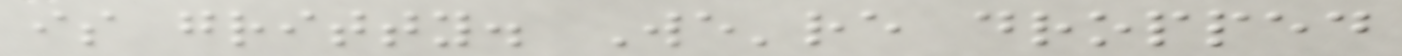is gritty. We're dropped
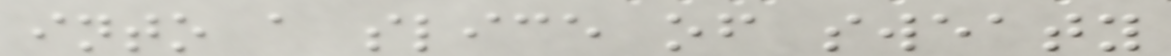into a slice of sweaty
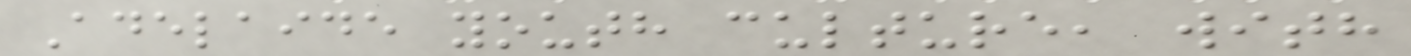Adelaide youth culture, with
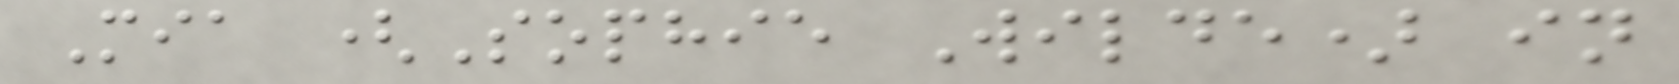Mia (Sophie Wilde) in
